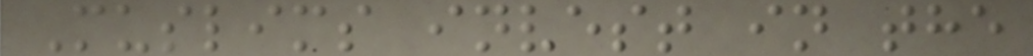Muslims invest in the
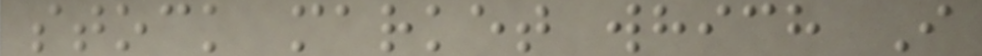stock market which I
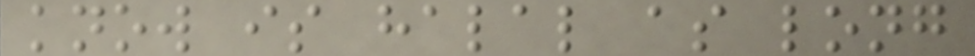know is halal as long
